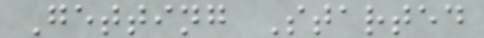Getting Started
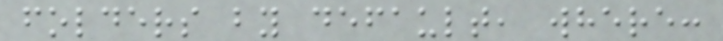folders by default, where:
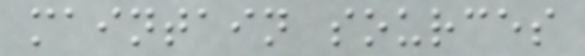maintain sources
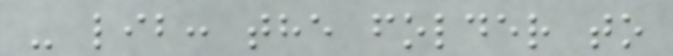- lib: the folder to
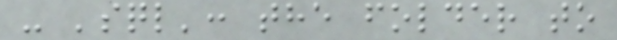- 'sql': the folder to
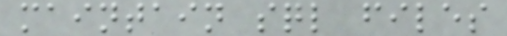maintain sql files
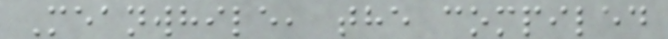Meanwhile, the compiled
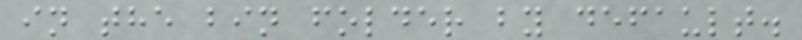in the bin folder by default.
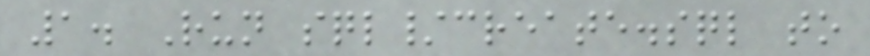1. Run sql/create.sql to
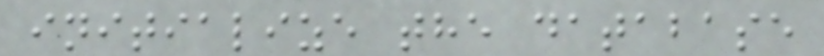initialize the database
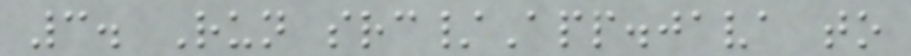3. Run src/App.java to
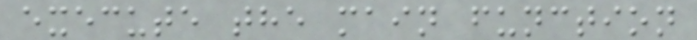execute the main function
